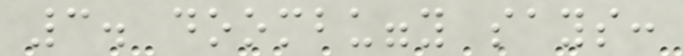3. doombuggy says:
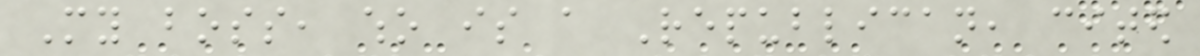My boss, who is a Republican, cited
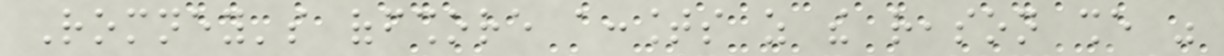Romney's offshore accounts as the reason she was
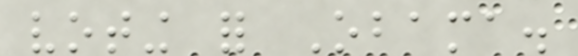voting for Obama.
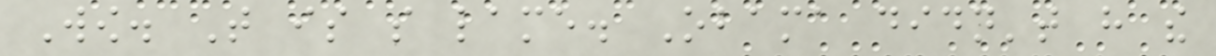Wow. That is so lame. Obama didn't have the
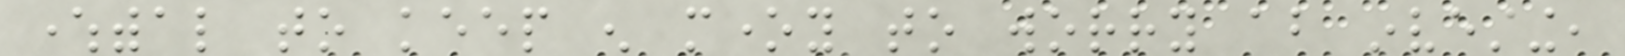wherewithal to keep enough money to worry about investing,
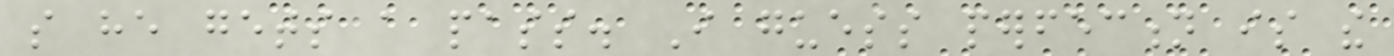so he gets a pass. I guess perfection is the
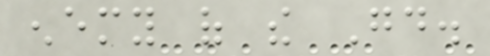enemy of the Good.
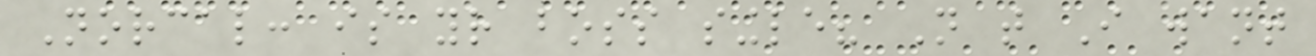Norcal: is your boss single? Not that I want
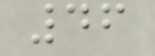46
